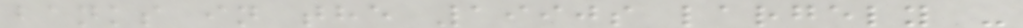banks in the 1990s largely -
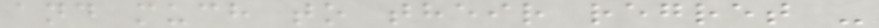and much to their regret -
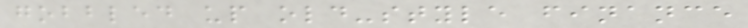gobbled up old-style finance
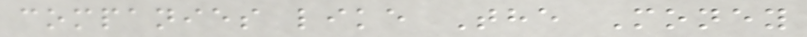companies like The Money
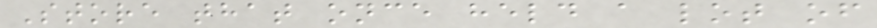Store that once held a lot of
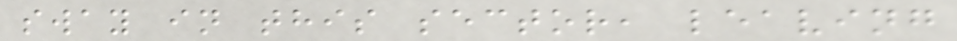sway in this sector, leaving
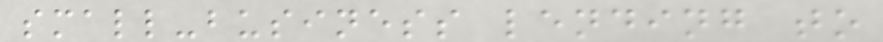small-business lending to
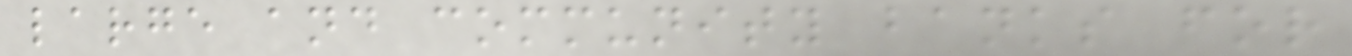large and community banks for
